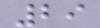29
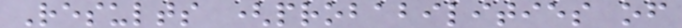Results (probabilities of
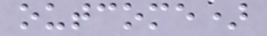outcome)
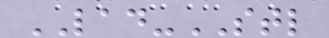LAD-STL
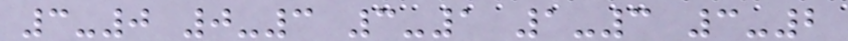3-0 0-3 3-1 1-3 3-2
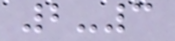2-3
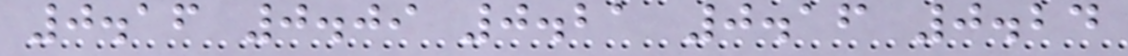0.16 0.09 0.21 0.16 0.24
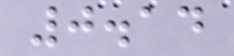0.14
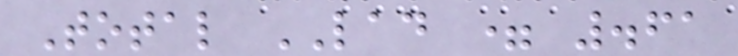Total LAD = .61
